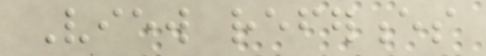View references
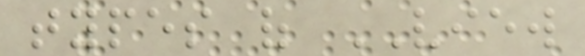types of VIEW
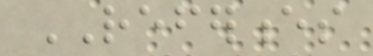REFERENCES
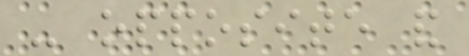- opposite and
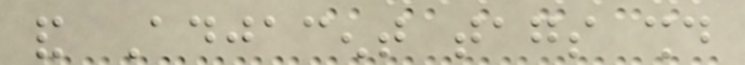and Adjacent tags should
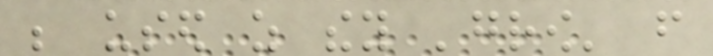be used as they 'grow' from
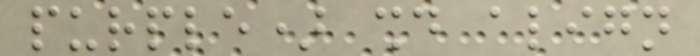purple) should align
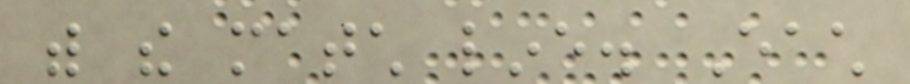with the match line. Each
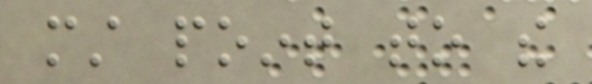must point to the
